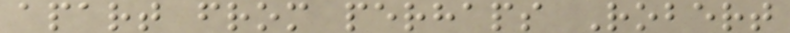apart from perhaps Robert
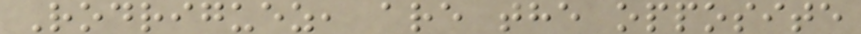Rodriguez, are the opposite
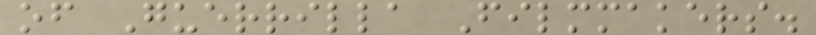of Guerrilla Filmmakers.
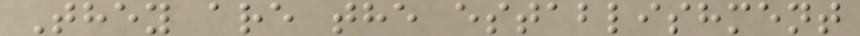They are the establishment
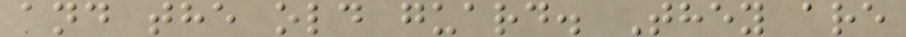and the old guard. They are
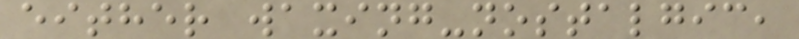either waxing-nostalgic,
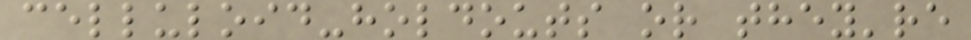celluloid-holdouts or they're
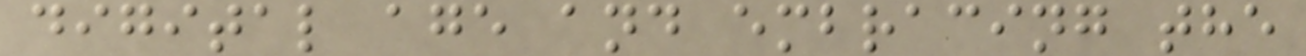digital age and embracing the
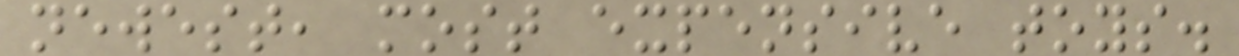newest, most expensive toys.
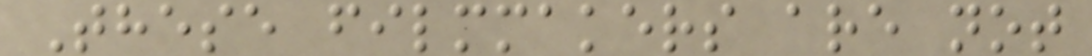These filmmakers are not
